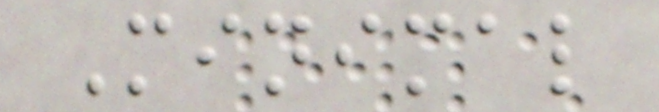Minimal
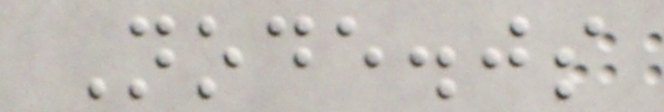Node.js
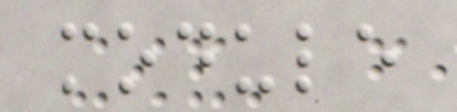module
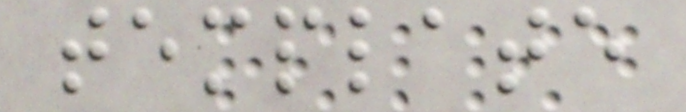template
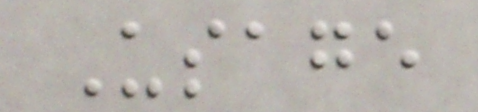Usage
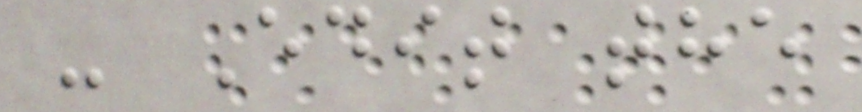- Edit the
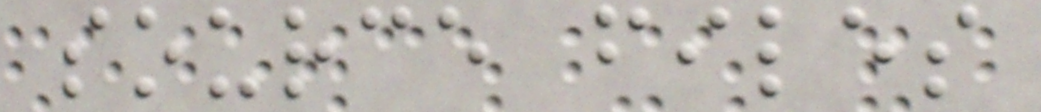source files
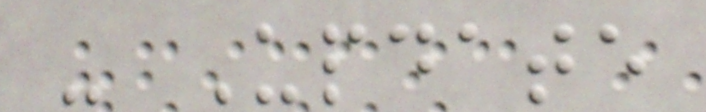- Update
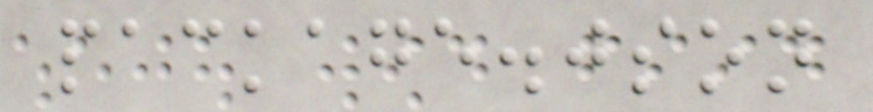package.json
